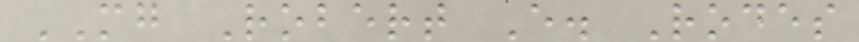MG Robert E. Rodes
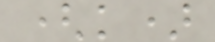(k)
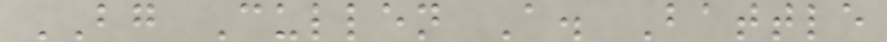BG Cullen A. Battle
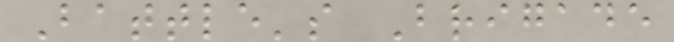Battle's Brigade
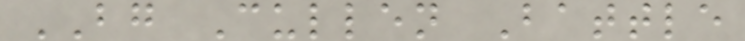BG Cullen Battle
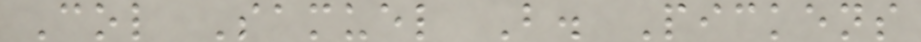Col Samuel B. Pickens
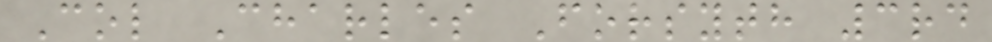Col Charles Forsyth 3rd
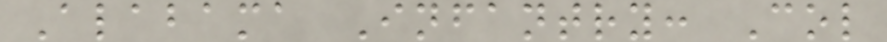Alabama Infantry: Col
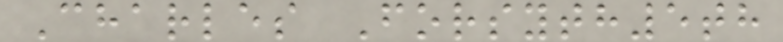Charles Forsyth5th
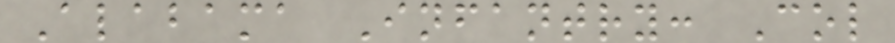Alabama Infantry: Col
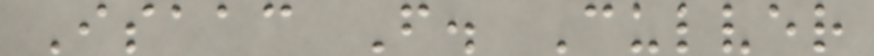Isaac F. Culver
